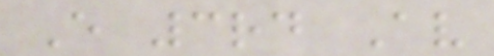E 3rd Av
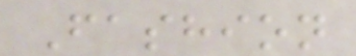Fashion
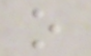o
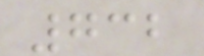732
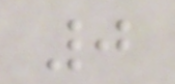0
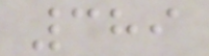389
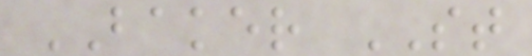BAKER ST
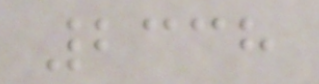2338
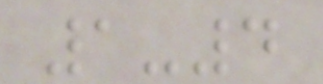1-4
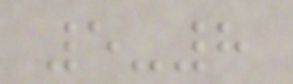5-8
